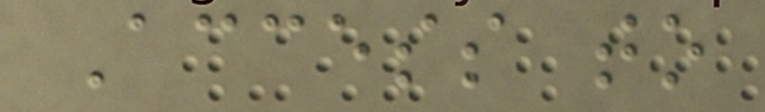Access to
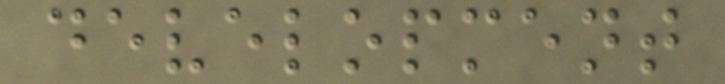development
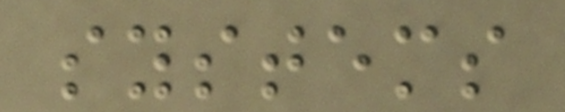systems
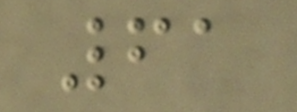61
